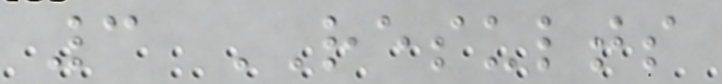3 RESULTS
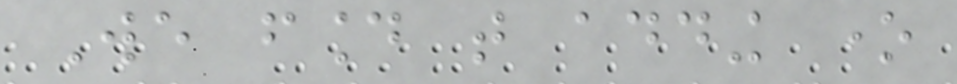We found that adding one
